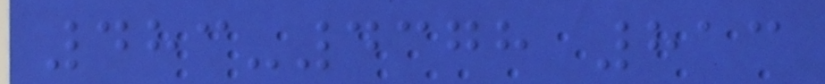483-4378 813
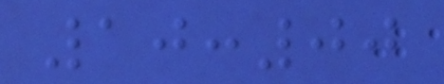10:00
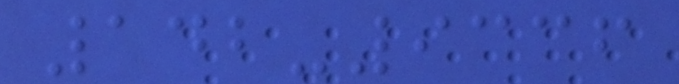142-9336
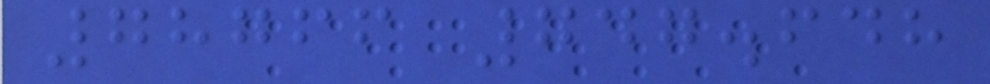78766 747.648
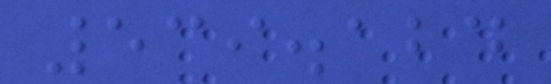539.124
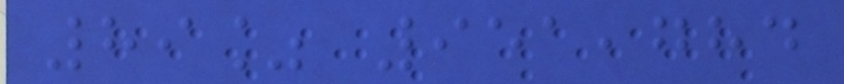89% 951,784
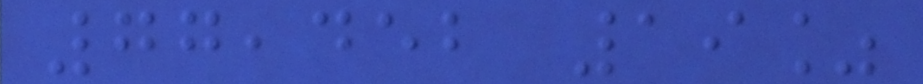77,452 19%
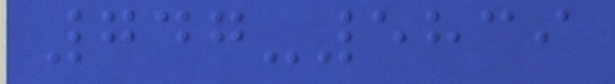747-5839
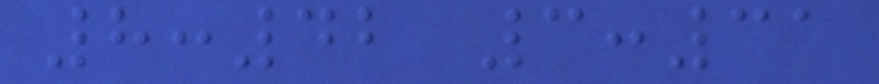8:42 3:31
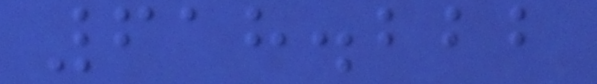618.222
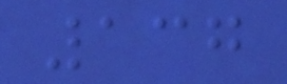137
